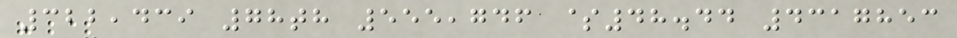322,439 78th 555,746 $48.44 4317853
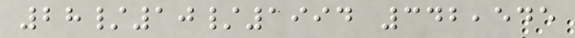28/10/1994 342,545
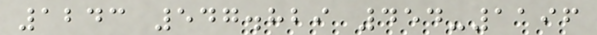1243 547.829 454-1196
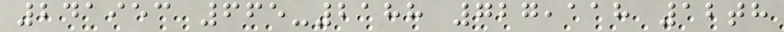241953 665-2188 727,118 12th
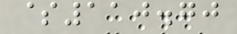$110.70
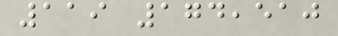119 174,510
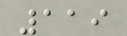119
